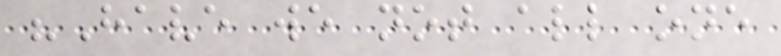"Have we not all one
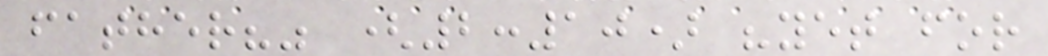father?" (2:10) "yet for
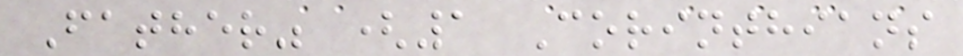Father" (1 Corinthians
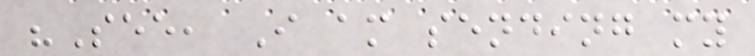"See, I am sending my
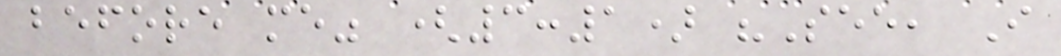before me" (3:1) "See, I
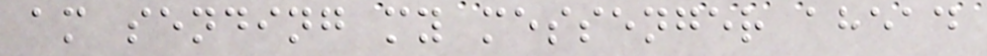am sending my messenger ahead
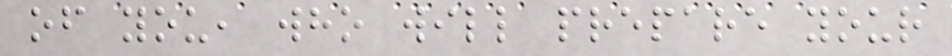of you, who will prepare your
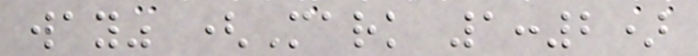way" (Mark 1:2)
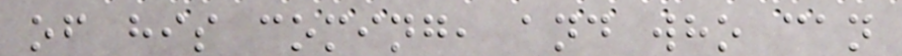of his coming, and who can
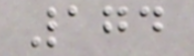174
